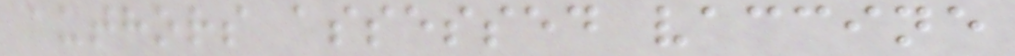authors assessed vaccine
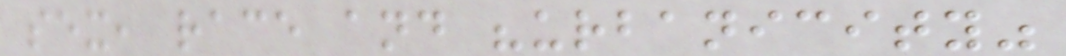sex, race and "urbanicity"
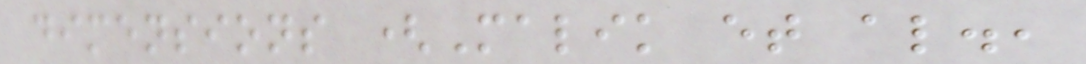dimensions (Malik et al.,
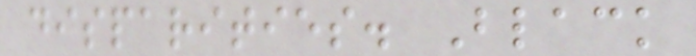disparities. Black
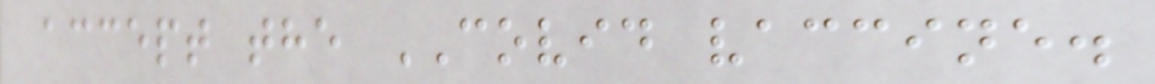accept the COVID vaccine.
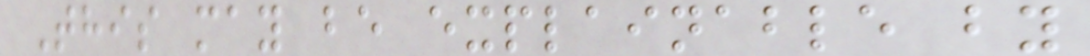This may be explainable by
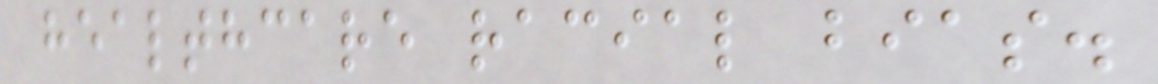healthcare racial bias.
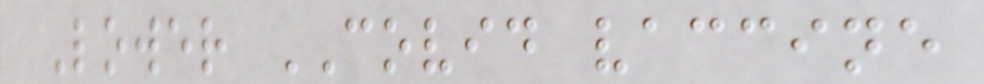Lower COVID vaccine
